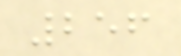256
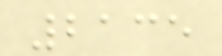2135
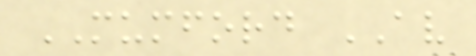MUMFORD AV
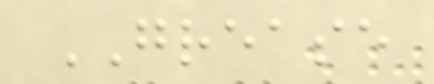GREASE
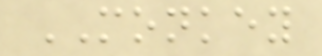MONKEY
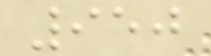950
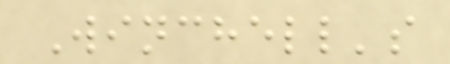Winchell's
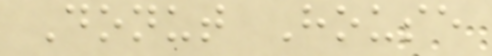Donut House
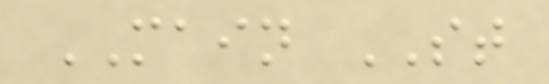MAIN ST
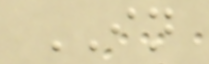IN
